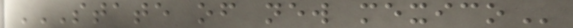STATE OF NEW MEXICO
